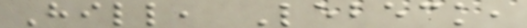Hill, Lebeck,
